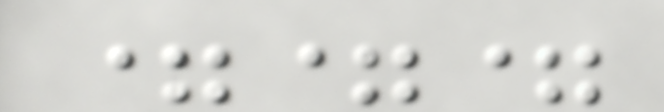===
